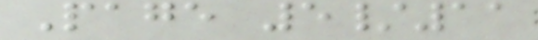Page 5/11
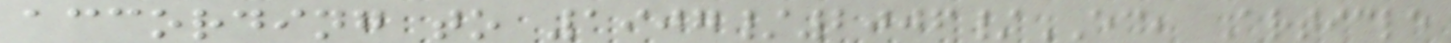according to 1907/2006/EC, Article
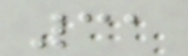31
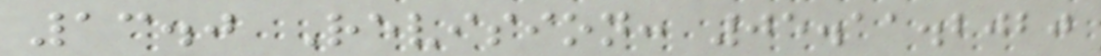13.0 Revision: 05.11.2020
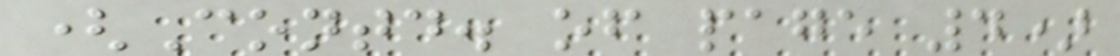(Contd. of page 4)
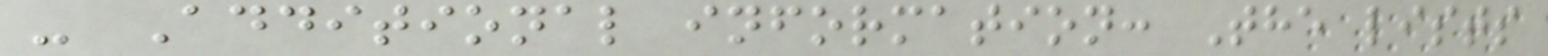- Additional information: The lists
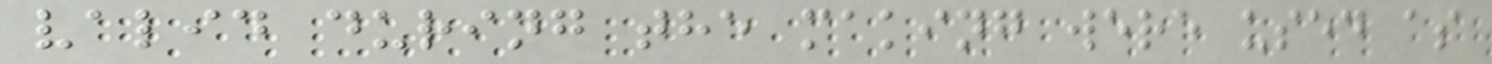valid during the making were used as
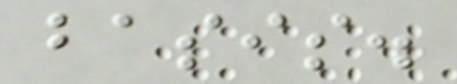basis.
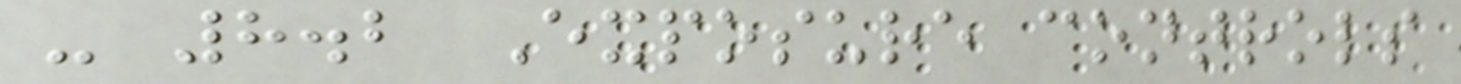- 8.2 Exposure controls
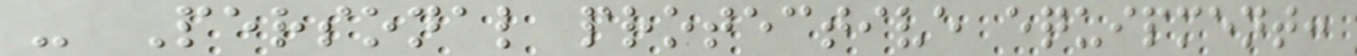- Personal protective equipment:
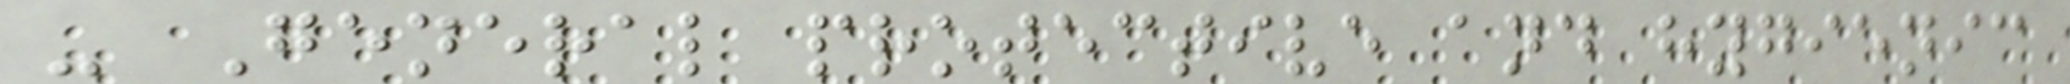- General protective and hygienic
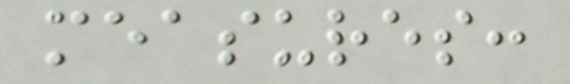measures:
